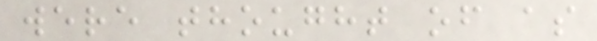were thought of as
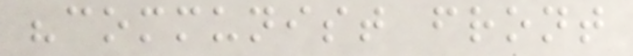"communist front
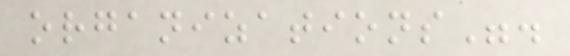organizations".
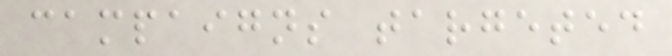campaigns targeted
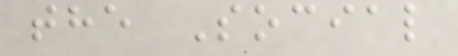the Social
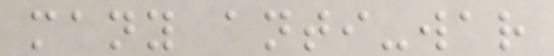many anti-war
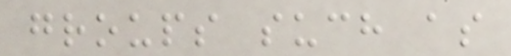groups such as
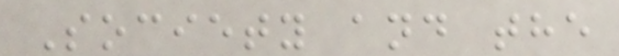Society and the
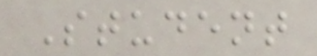Student
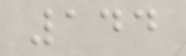144
